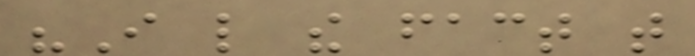"I like the fact that
